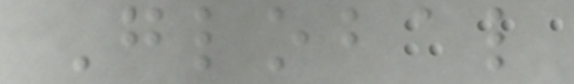Global
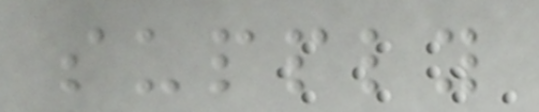supply
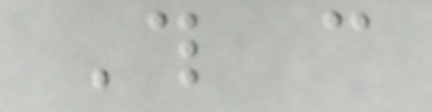This can
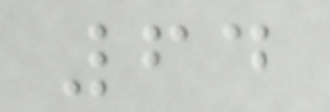64
